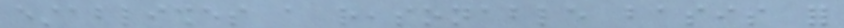establishes a reasonable basis for
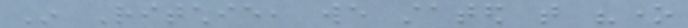In Ritchie, we stated that "one
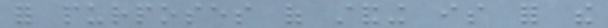for purposes of standing is for the
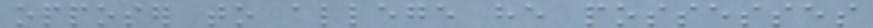opposer to allege he possesses
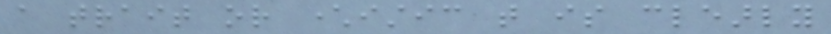a trait or characteristic that is clearly
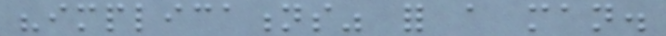"implications" for a man.
